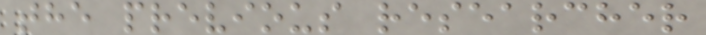the previous researcher
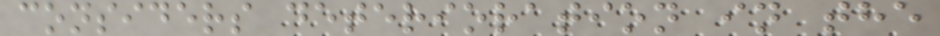considers deterioration in the
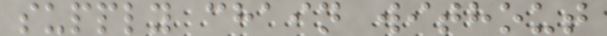supply chain without
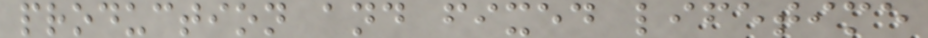production and fixed lifetime
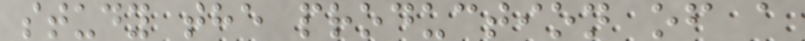study the production of a
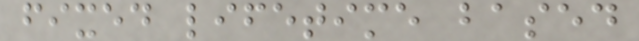fixed lifetime based
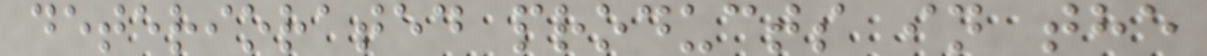deteriorated products in the
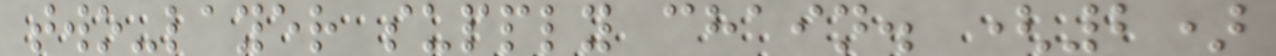two-layer supply chain. (2)
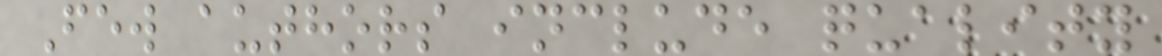Few authors include quality
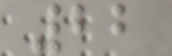22
